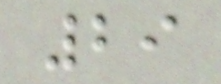29
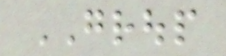GROUP
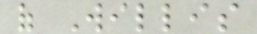of Willis
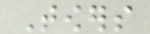Towers
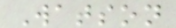Watson
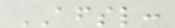AFSL:
